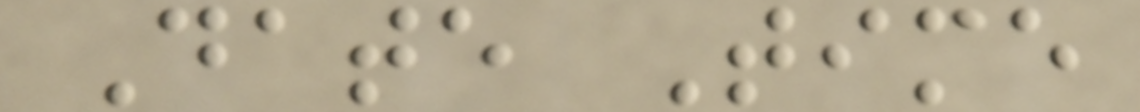Date Time
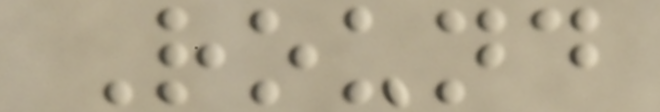Round
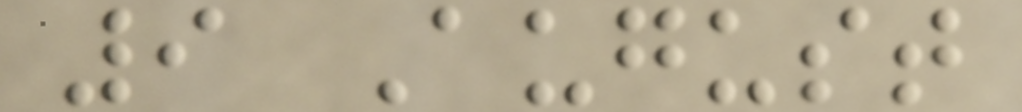9 August
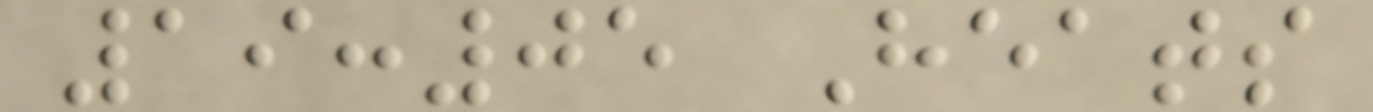19:05 Heats
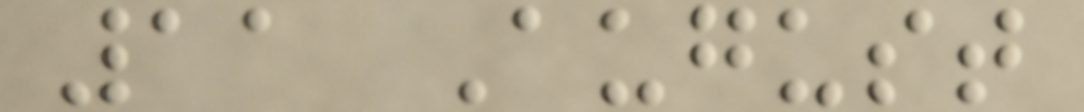11 August
